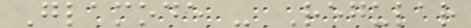Glamode - Regular
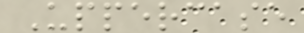Uppercase
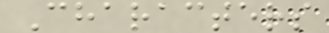Characters
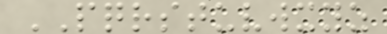PQRSTUVWXYZ
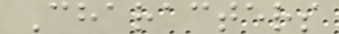Characters
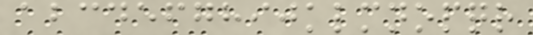abcdefghijklmnopqr
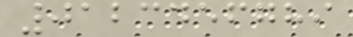0123456789
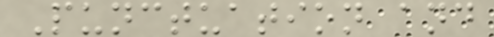Punctuation and
